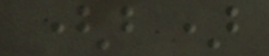(b)
